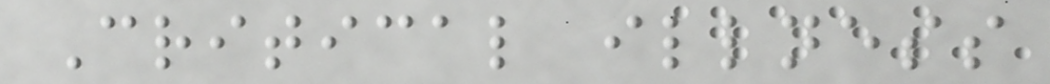Critical illness
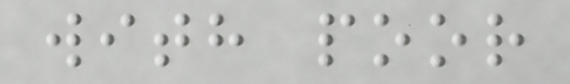with poor
